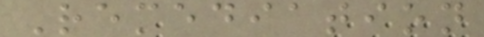Remediation
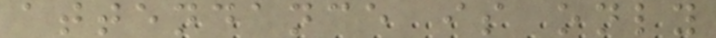attendance is only
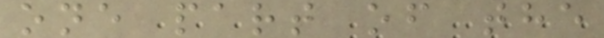one part of the
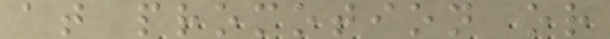at promotion or
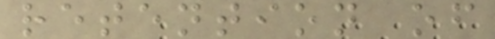retention of
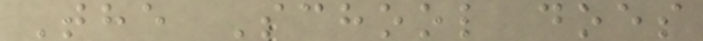The School does
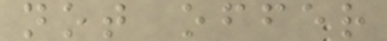not offer
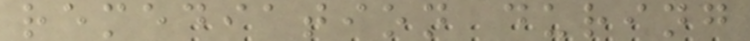remediation during
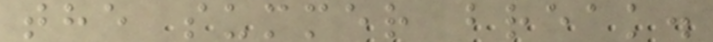the summer break.
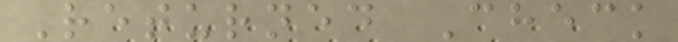Returned Check
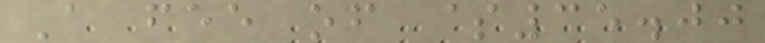A fee of $35.00
